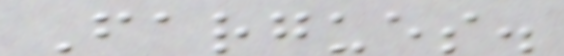Fargues.
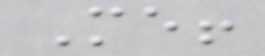Me!
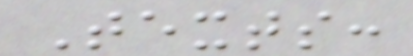Texts:
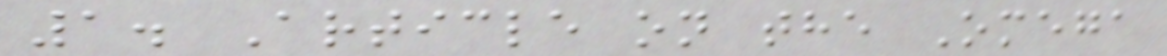1. Article on the Omega
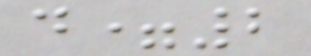d=2
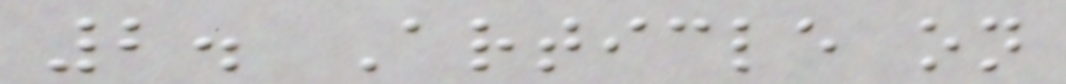2. Article on
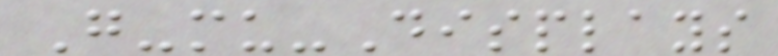G-mu-Displays
